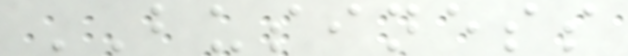BUSINESS
